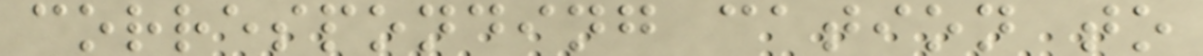corresponding cation to
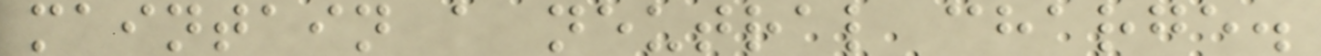maintain a neutral charge.
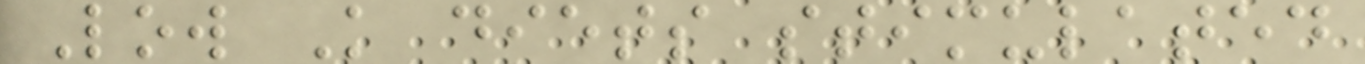Low K diets stimulated
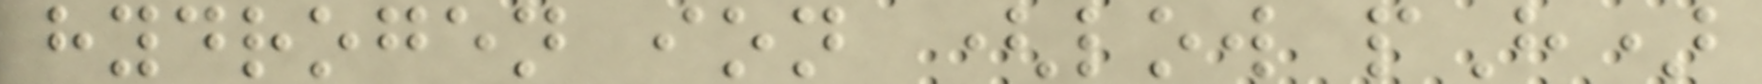hydrogen ion (low pH)
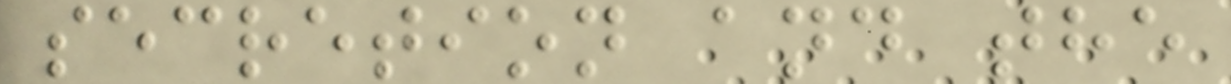secretion and the
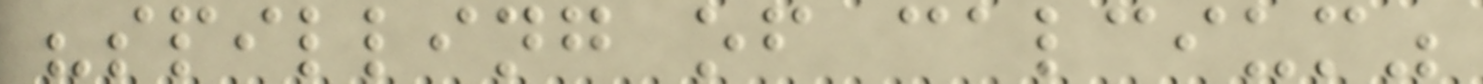"spilling of calcium"
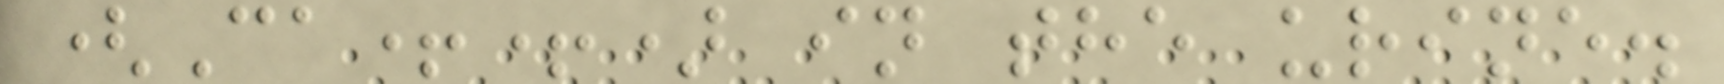(Ca++) in the urine.
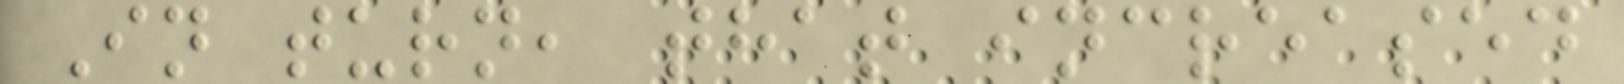In turn, that increased
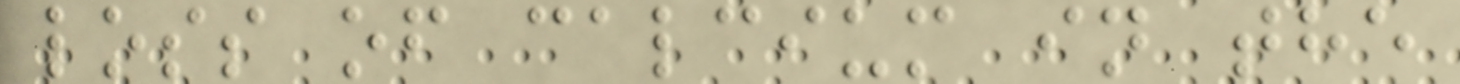loss of calcium in the
